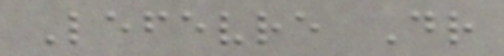Lefevre Dr
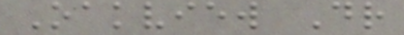Oakview Dr
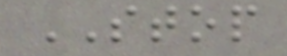STOP
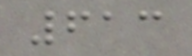613
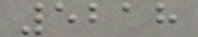5218
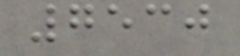7530
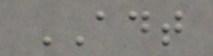ADT
